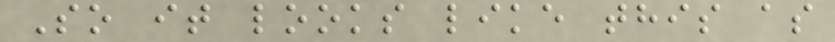So it looks like this as
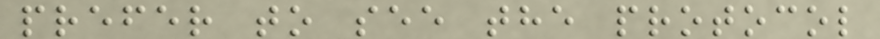prefer to see the protocol
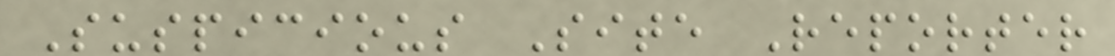Suspicious Site Reporter
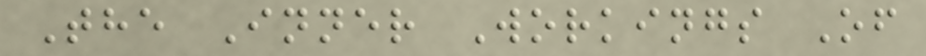The Inner Workings Of
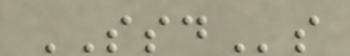SSDs
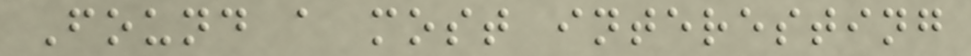Found a most interesting
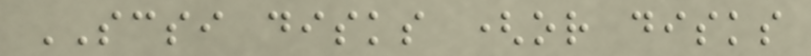SCSI disks (or disks
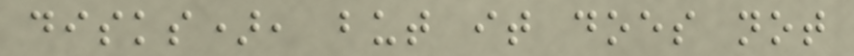disks), but it does not
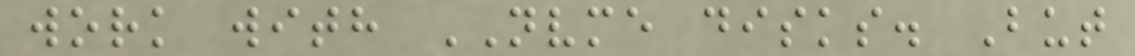work with NVME disks. But
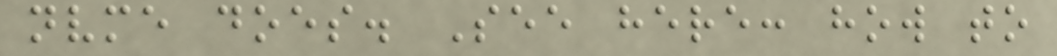nvme does. See here: how to
